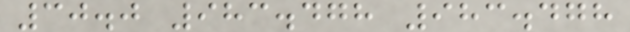30.0 983.478 983.478
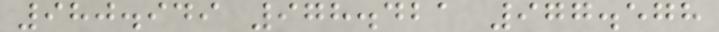980.949 978.421 977.578
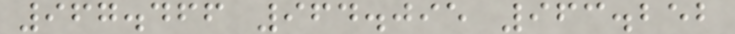967.466 964.095 963.252
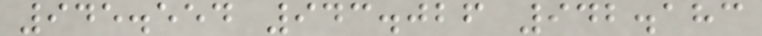945.554 943.026 942.183
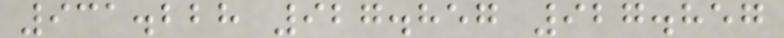931.228 927.857 927.857
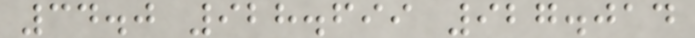34.0 928.699 927.014
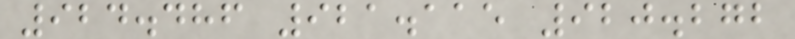924.486 921.115 920.272
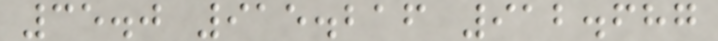35.0 915.216 912.687
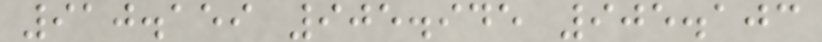910.159 905.945 905.103
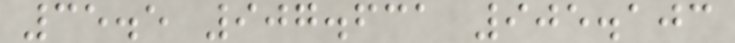35.5 907.631 905.103
